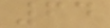64
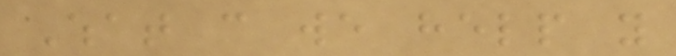What can we help you
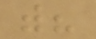with?
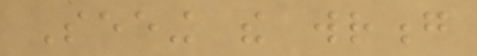Seeing the wrong
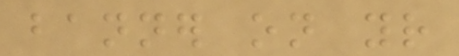banner on your
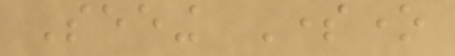Seeing Someone
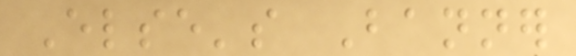Else's Banner
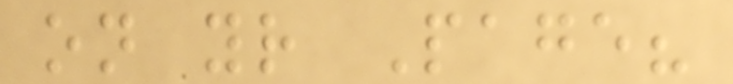on your Page?
